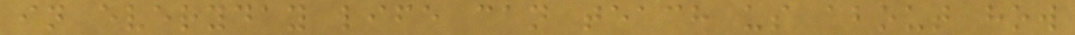in everyday life can teach us about how
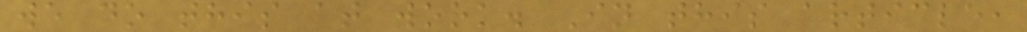we do this at work. In this article,
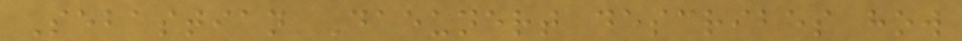Sebastian Daeunert describes how
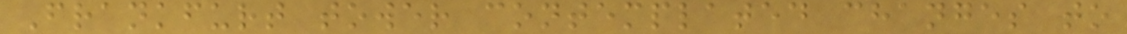Frankfurt tower contemplated changes to
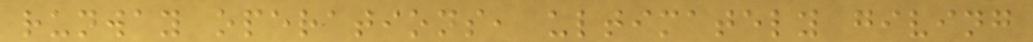runway operations, ultimately giving
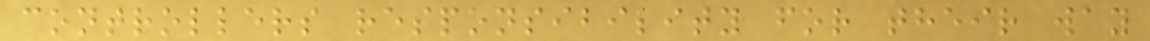controllers responsibility for their way
